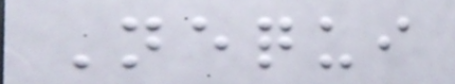Nequi
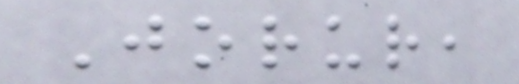Jorur,
